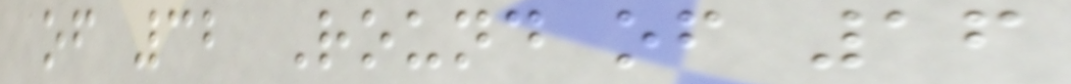of 32 Round of 16
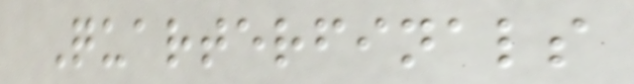Quarterfinals
